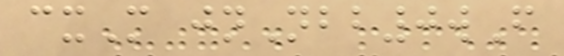cxM jnNbb0wF
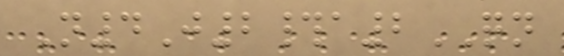N4J2#a2QN
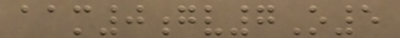aam0gv7O5
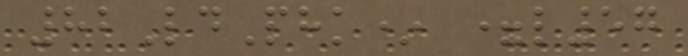82LdPhk* =l57
